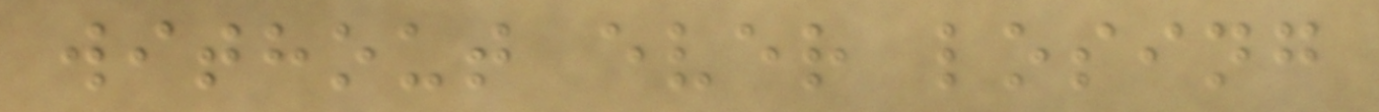without ever losing
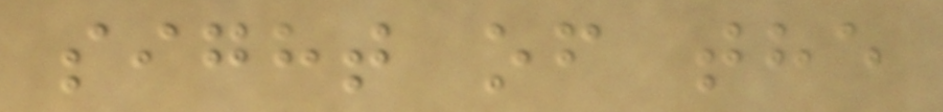sight of the
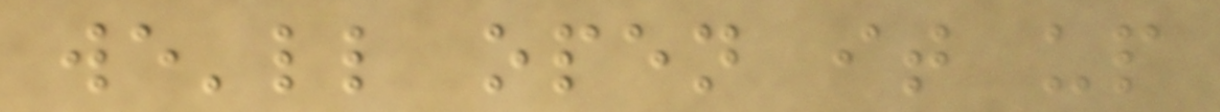we'll open it up
